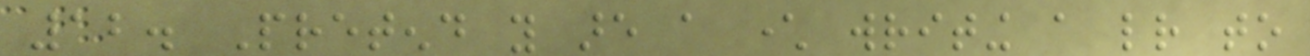12. Pretend you are a character writing a letter to
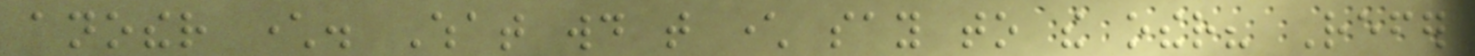another character. What would that character say to the other? Refer
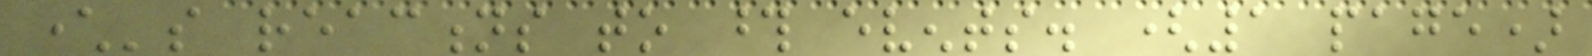character's reactions to those events. (1 page)
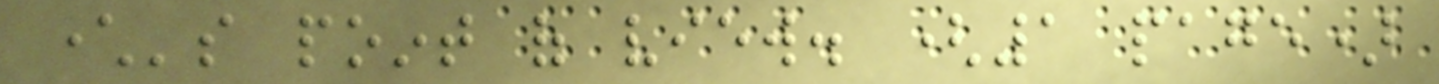character's point of view. (1 page)
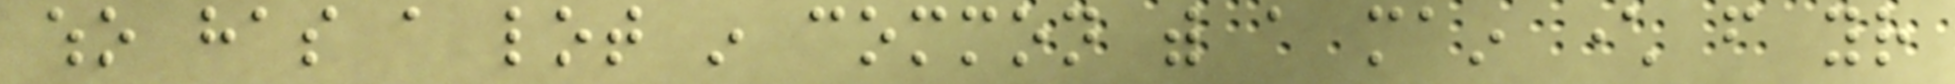who has a lot in common with a main character from your
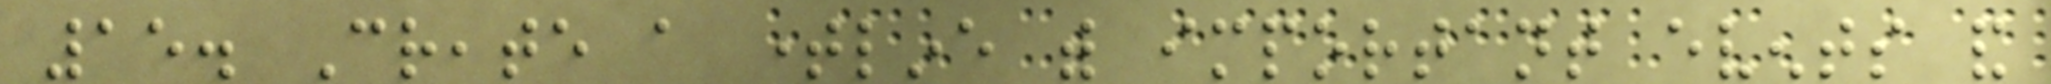15. Create a timeline with important events and
